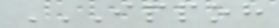IPPOH
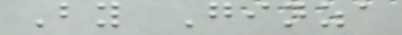By Ginza
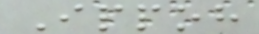Ippoh
